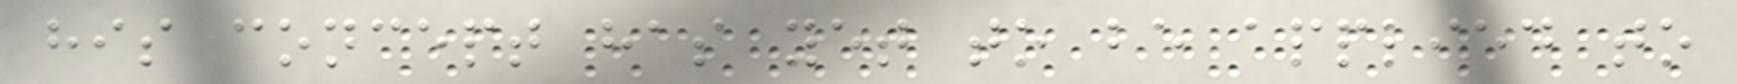his concept has yet to be applied to
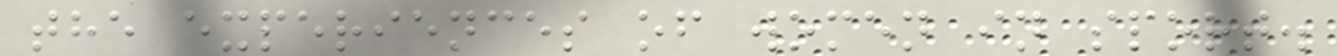the experiences of women in sport.
